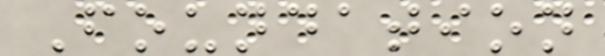Foundation
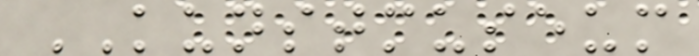KUNSTMUSEUM
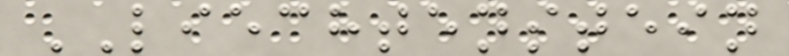LIECHTENSTEIN
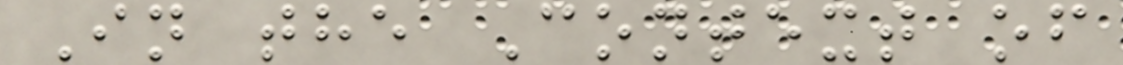In the Context of
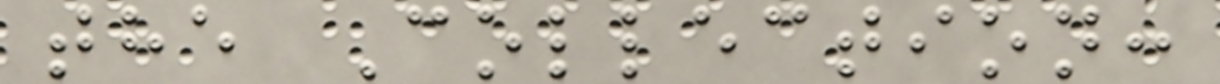the Collection:
